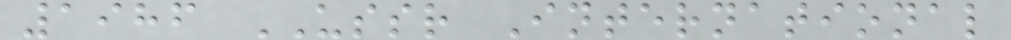1986 USSR International
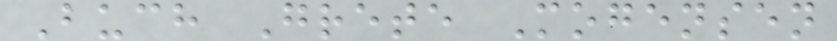Buch Grete Mogensen
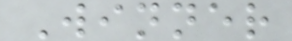Winner
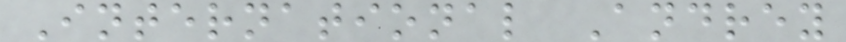International Andrey
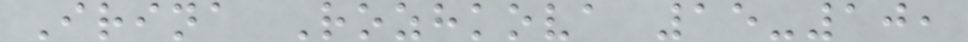Irina Rozhkova 15-10,
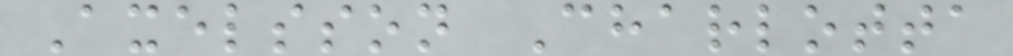Axelsson Charlotta
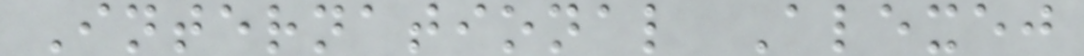International Alexej
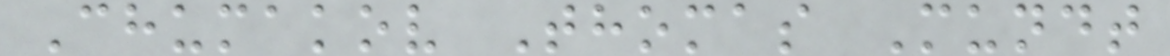Chumakov Thomas Mundt
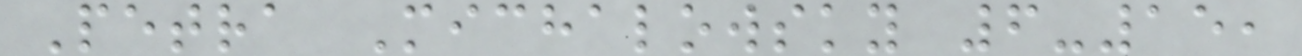Petra Michalowsky 6-15,
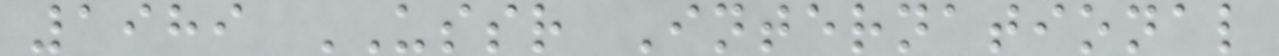1989 USSR International
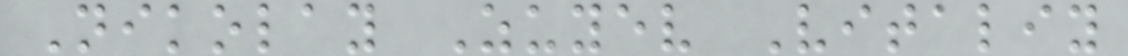Nikolay Zuyev Vitaliy
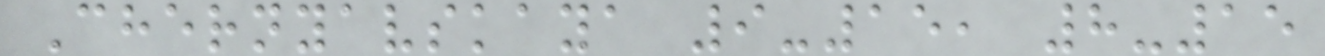Chernyavskaya 9-15, 8-15
